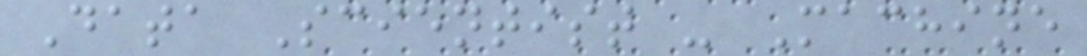Data Scientist - Machine
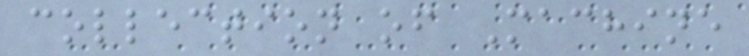collection of Machine
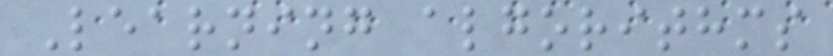Learning algorithms
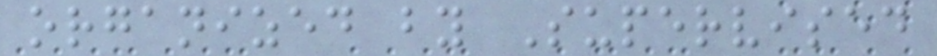organized by Supervised
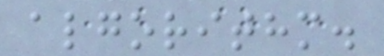algorithm.
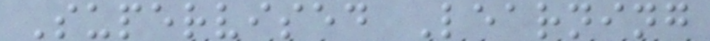Supervised Learning
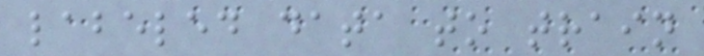labeled data to train
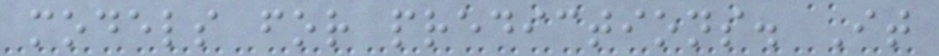models for predictions. It
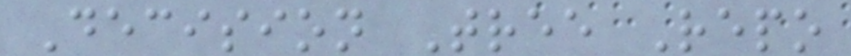Decision Tree Repo
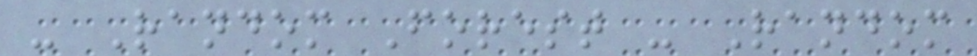- Random Forest - Random
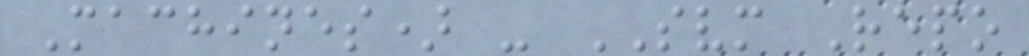Machines) - SVM Repo
